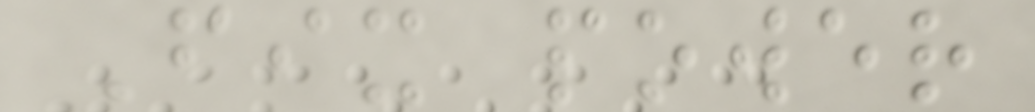Fix power
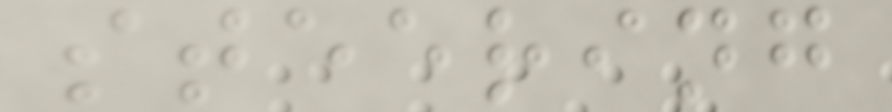steering
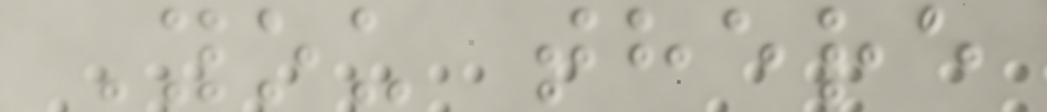You there
